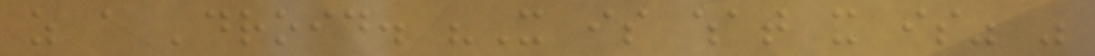as a 'droid. "It is what it is" was
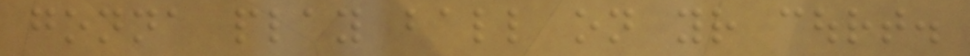gonna play ball on your court.
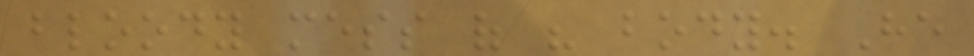bloody mess of his body. He
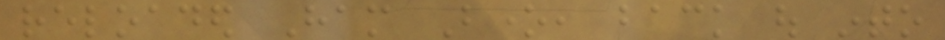reloaded Ham Bone, back out into
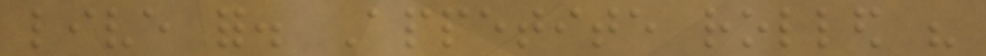live for. Appetite rolled his
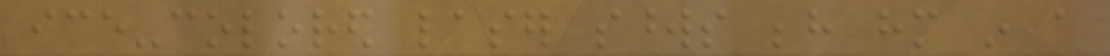ice-colored laser swords behind him in a
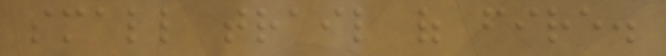small trail of fire.
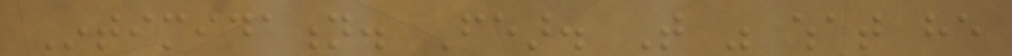Intimidation. Fear. That was what he
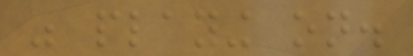was playing on.
